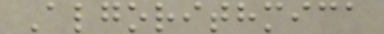Algorithmica
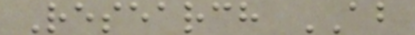Research AB
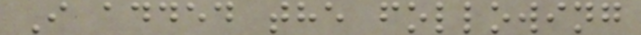I added the following
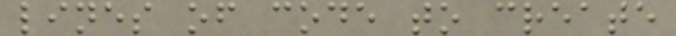lines of code to create
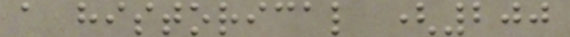a historical (200
